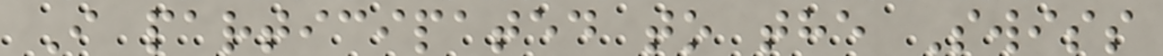I participated to the Swiss
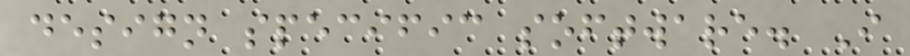design specific software. I
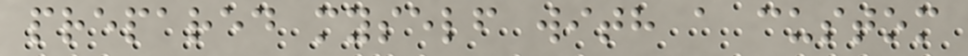prepared myself with a custom
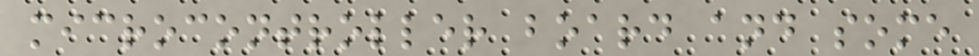microcontroller board and some
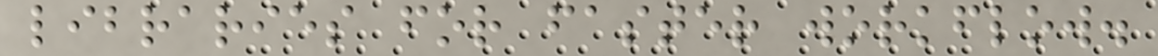libraries for faster workflow.
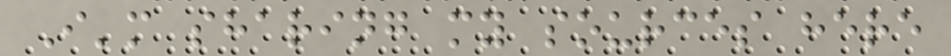I'm sharing my sources here
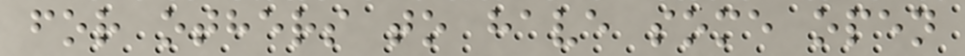for others to have some open
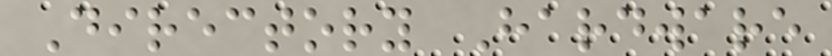Directory Hardware
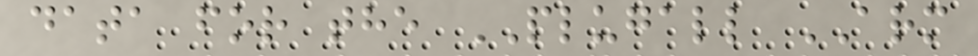data for the PLUGALL ARM
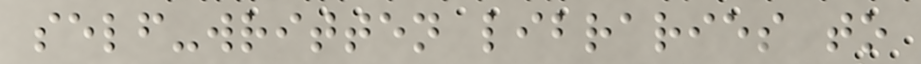self-written libraries to
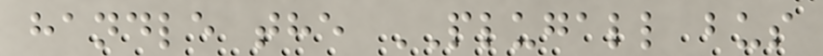handle the PLUGALL bus
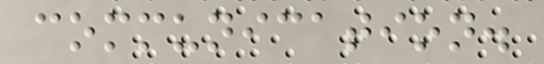communication.
